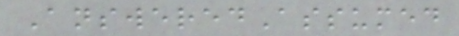AnsweredAssumed
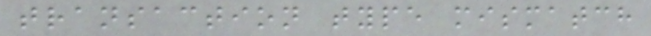transaction type mismatch
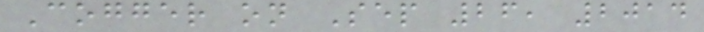Cogger on Sep 26, 2014
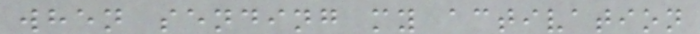when sending my activation
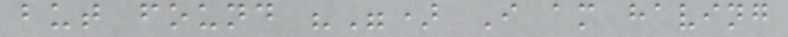but found "") I am having
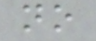no
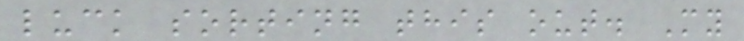luck sorting this out. My
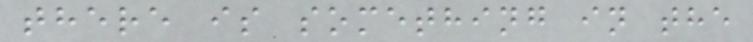there is something in the
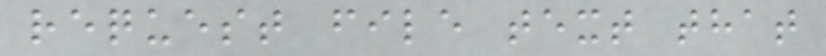request file text that
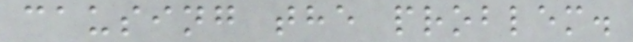causing the problem.
